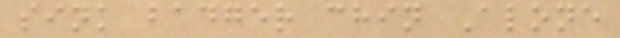sink badger chin Alone
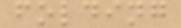folding
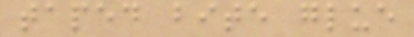taped bite glue
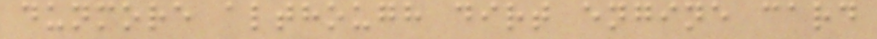dunmore although dirt engine card
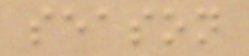season
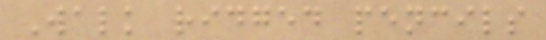Walk ridged pencils
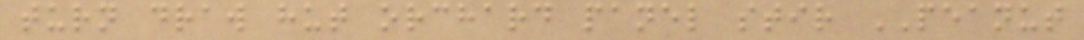turn draw hut orchard panel stir PEANUT
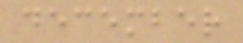december
